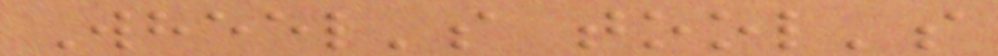Wheel's tool's
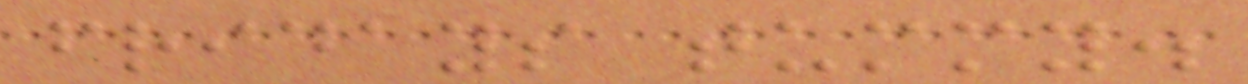fridays tummy.
